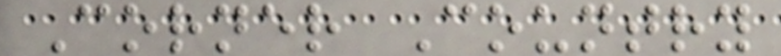Corner Country
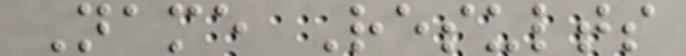Name Results
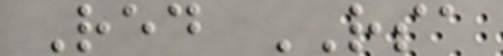Red RSA
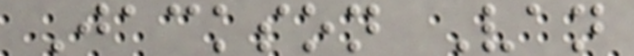Jackson Van
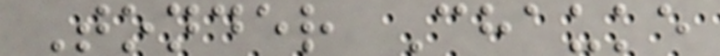Tonder Chauke
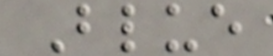Blue
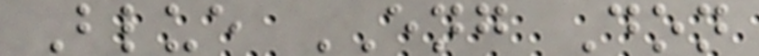Blue ENG Don
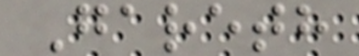Gareth
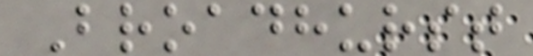Broadhurst
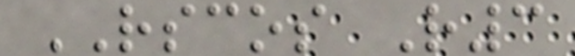RSCOS R3
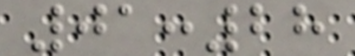01:28
